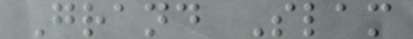Grand Slam
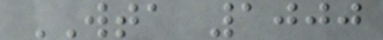WTA 1000
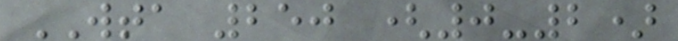WTA 250 (0-2)
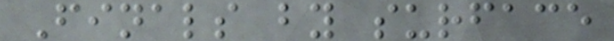Finals by surface
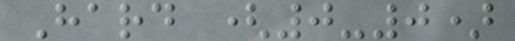Hard (0-0)
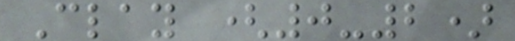Clay (0-2)
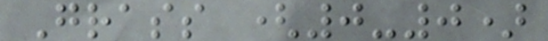Grass (0-0)
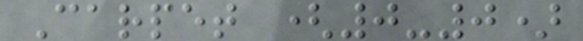Carpet (0-0)
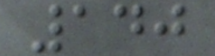140
